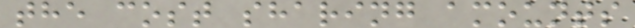the cost sharing amounts
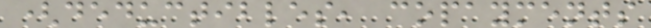(deductibles, copayments
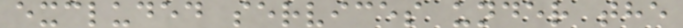excluded services under the
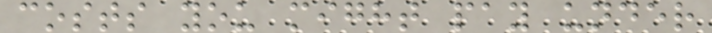costs you might pay under
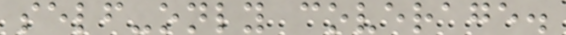self-only coverage.
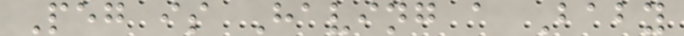Peg is Having a Baby
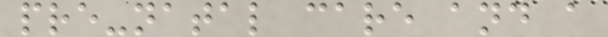pre-natal care and a
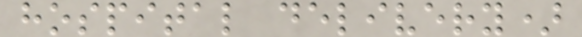hospital delivery)
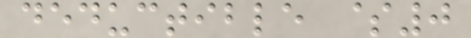deductible $0
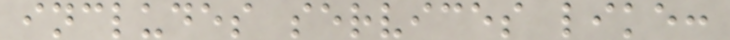includes services like:
